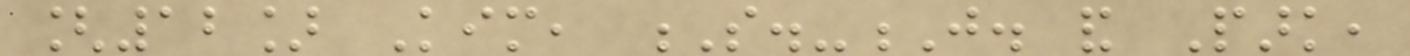[12] Kim, S.-J. and Park,
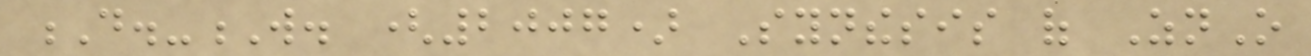D.-W. (2007) Synthesis of ZnO
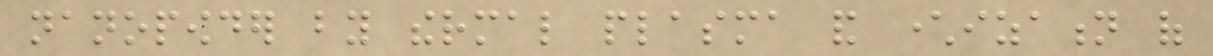nanopowder by thermal plasma and characterization of
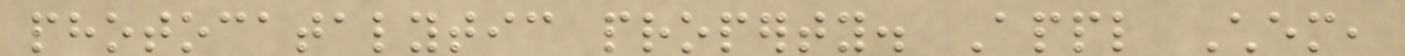photocatalytic property. Appl Chem,
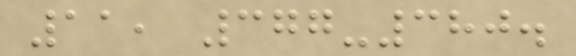11, 377-380.
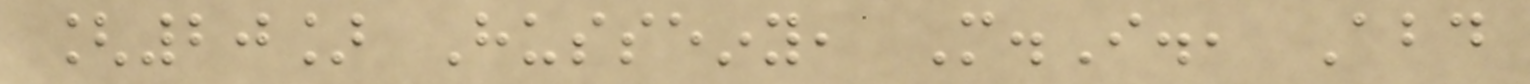[20] Husseiny, M.I., Abd
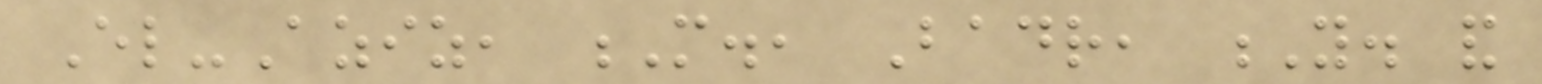El-Aziz, M., Badr, Y. and
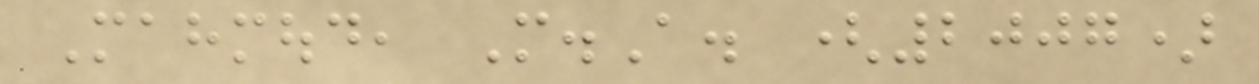Mahmoud, M.A. (2007)
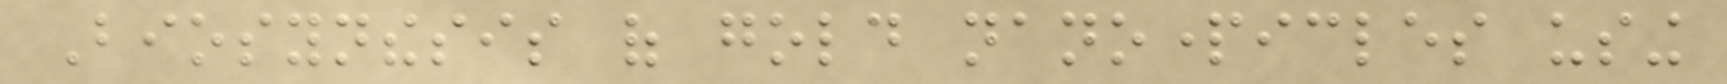Biosynthesis of gold nanoparticles using
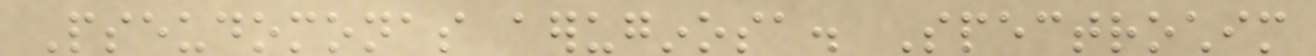Pseudomonas aeruginosa. Spectrochim
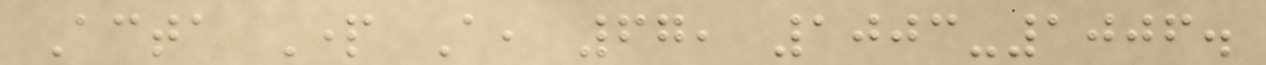Acta Part A, 67, 1003-1006.
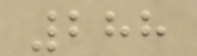288
